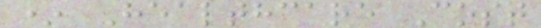* Healthcare Cost
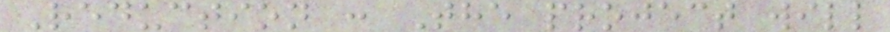Reduction : The project will
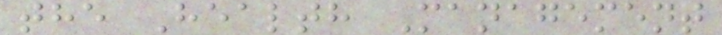the Health Management
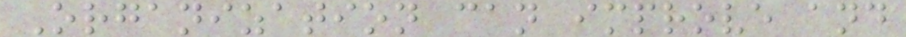Organization can improve and
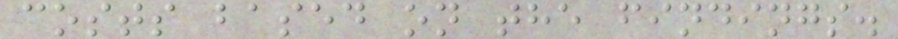costs based on the findings.
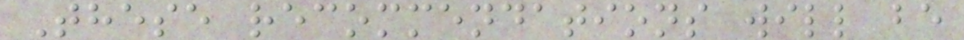These recommendations will be
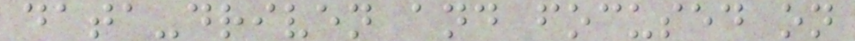data-driven and focused on
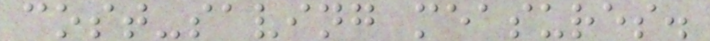cost-saving measures.
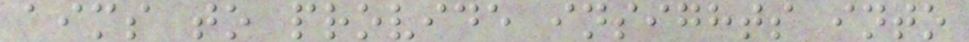aims to provide insights into
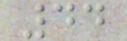44
